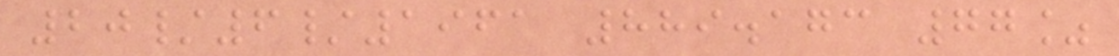20/6/1961 889.173 77%
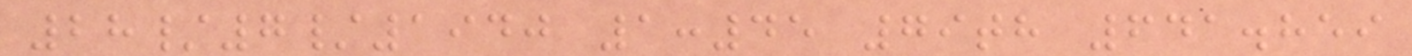28/7/1940 1:45 79th 641.859
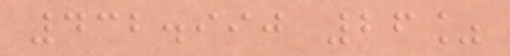432.990 26%
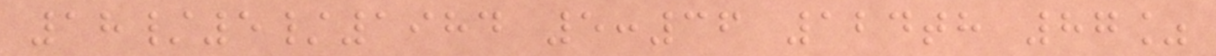18/5/1984 5:36 124th 87%
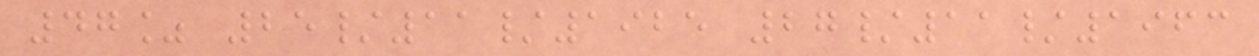47% 25/11/1925 27/11/1963
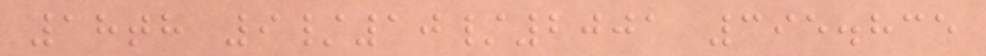18th 9/10/2001 395.835
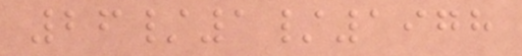26/1/1978
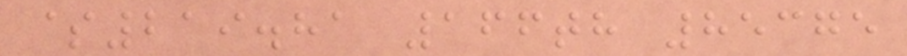$219.81 166th 85375
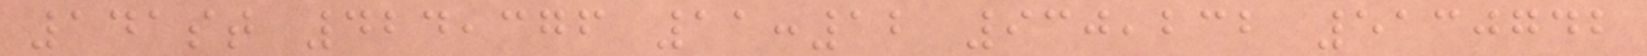141st 424,376 11:12 930,232 5130742
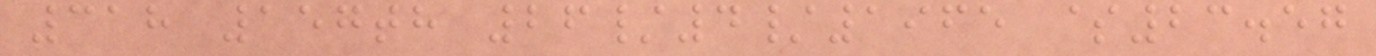318 157th 26/4/1965 $23.57
